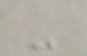-
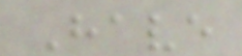Have
